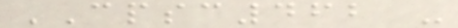CPSC462 -
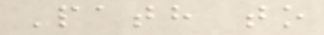Path to
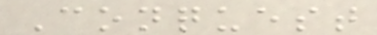Conquest
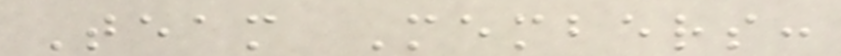Team Members:
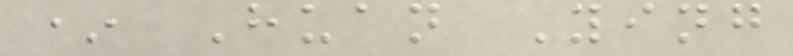* Huan Ying
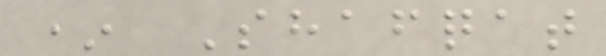* Shafqat
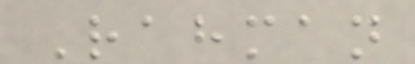Rahman
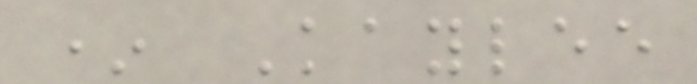* Kaylee
